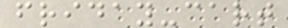friday-cart
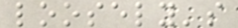loosely's
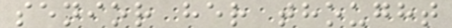senior her thought
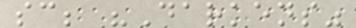sc; "Darkens"
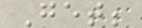Get;
